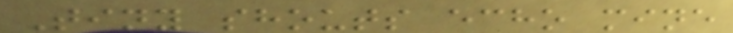Tiny shouts echo mine
